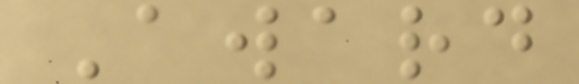Award
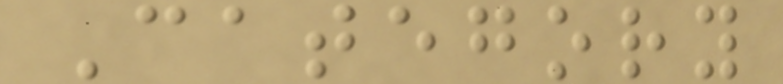Category
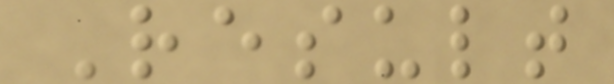Result
